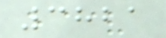3821
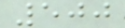500
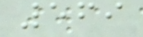569
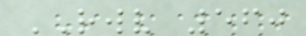RWV 560
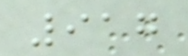917
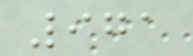971
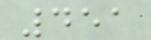451
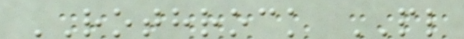ROTHROCK PL
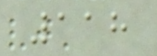118
